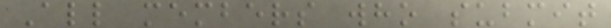All members who submit
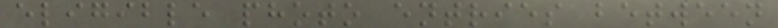eligible photo entries between
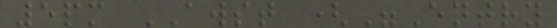5pm AWST ("Entry
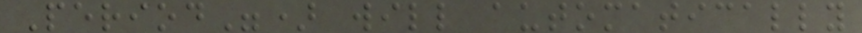Period") will automatically
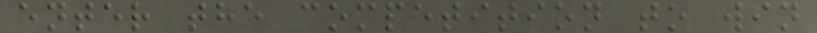enter the competition to win
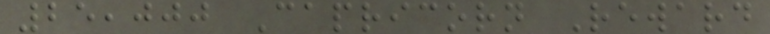25,000 Capricorn Reward
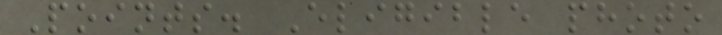Points. Eligible photo
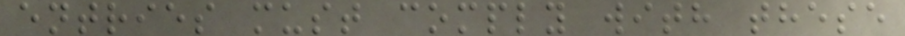entries must comply with these
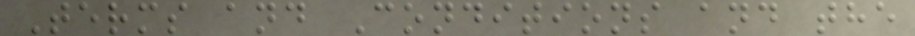Terms and Conditions and the
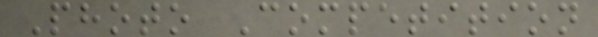Photo Competition
